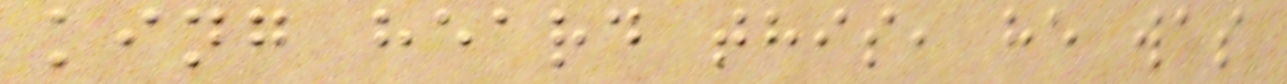king heard this, he was
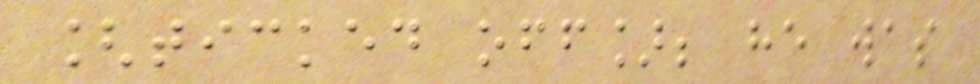[ticked off]; he was
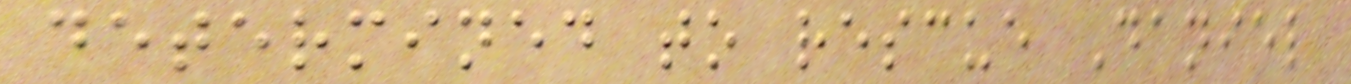determined to rescue Daniel
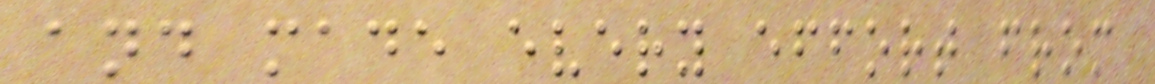and made every effort from
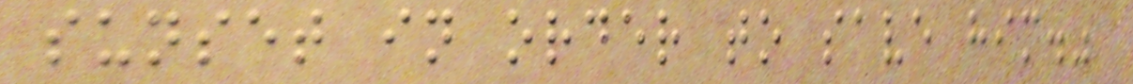sunset in order to save him."
